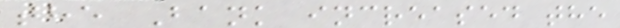the Bank increased the
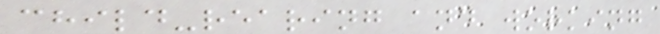child-rearing and working
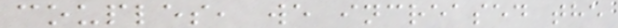couples, we increased the
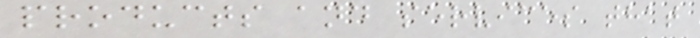products and services that
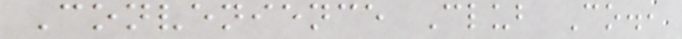Convenience Club Co.,
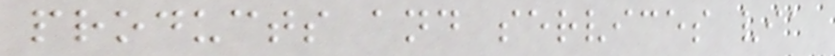products and services via
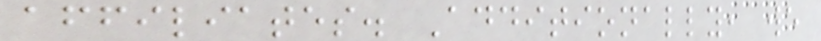affiliates. Additionally, we
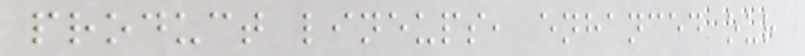product lineups, enhanced our
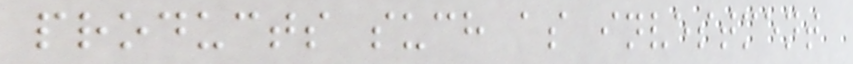products such as investment
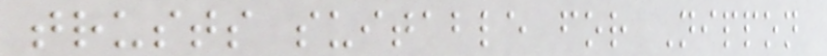trusts suitable for Nippon
